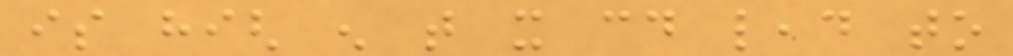is high enough that it could lead to
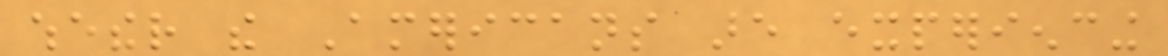whether the Americans are experiencing
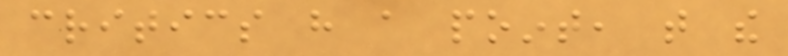critics have a point, that the
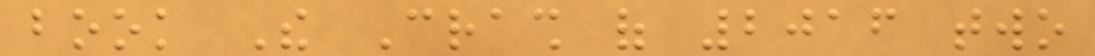book The Crash of 2016 two
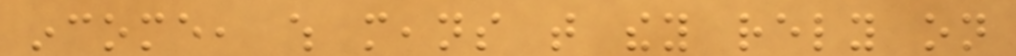income, which means that they rely on
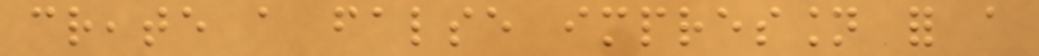create a false impression for a
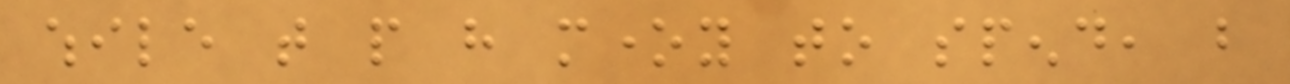while that people have money to spend, but
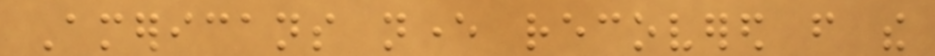Americans never recovered from the
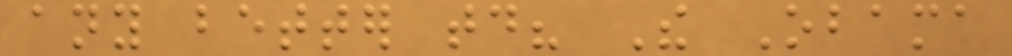any better today? The Obama
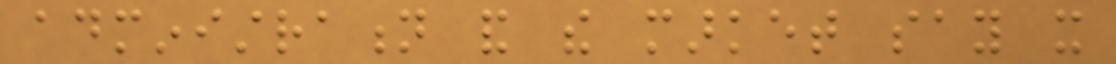administration and the market say it
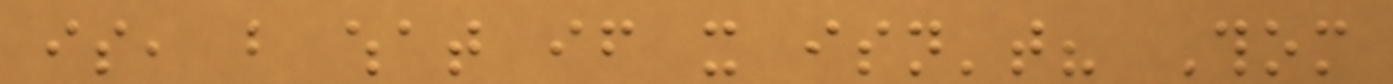is, but what if it isn't? Thom
